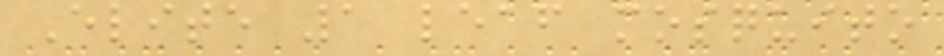Elite 1 leaf mosquito
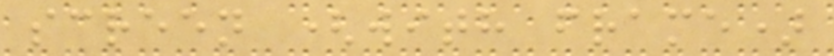screen (with frame)
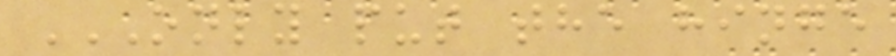ONLY PUT THE HINGE
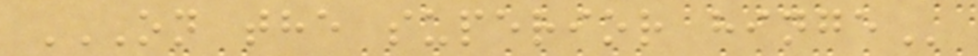ON THE SUPERIOR HINGE
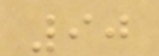90
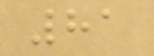81
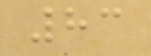83
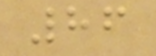86
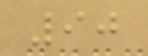90
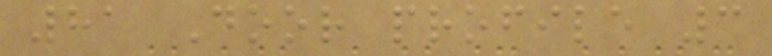81 Door profile 3
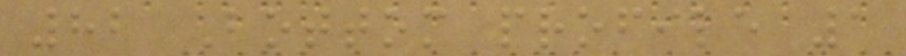82 Bottom profile 1
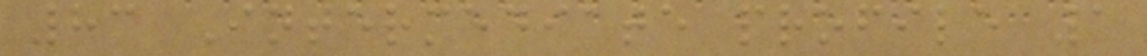83 Intermediate profile 1
